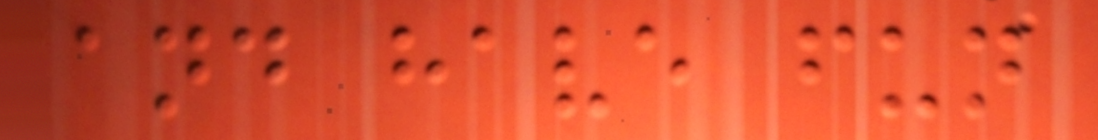and have fun
